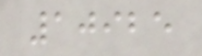10925
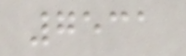7531
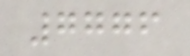7776
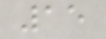15
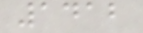1412
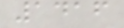1416
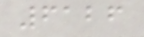6126
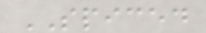SPICED
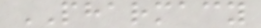PHARMACY
